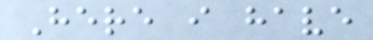Here i have
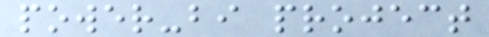power-bi project
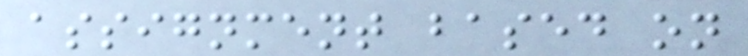assignment based on
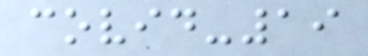covid-19
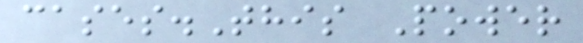cases.This Power
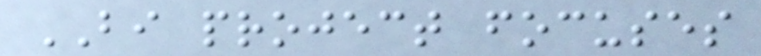BI project focuses
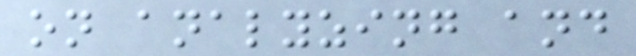on analyzing and
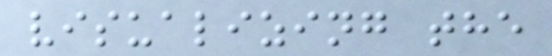visualizing the
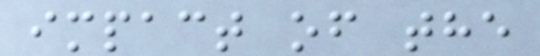impact of the
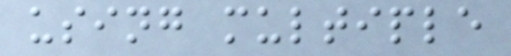using multiple
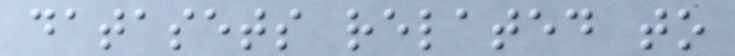datasets related to
